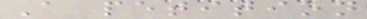A petition
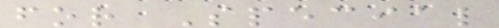for Special
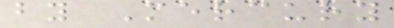by Mercury
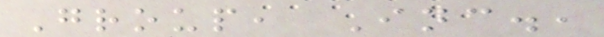Group, Inc.,
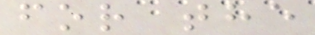for the
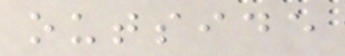outside
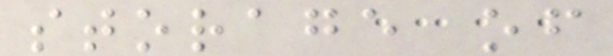storage of
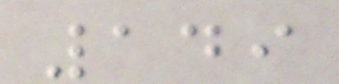149
